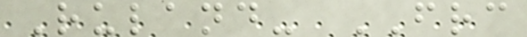Ruland- FRC
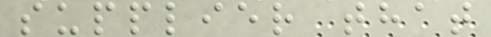supplier that
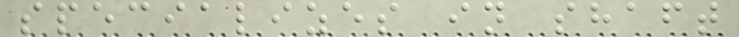specializes in shaft
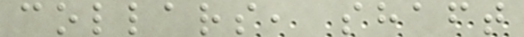collars, shaft
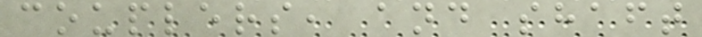couplers, and shaft
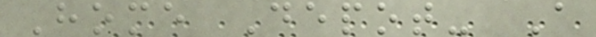Home Depot- A
